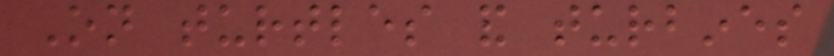On turtles and turbines
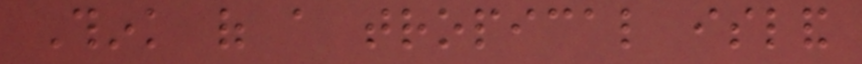Think of a tropical island
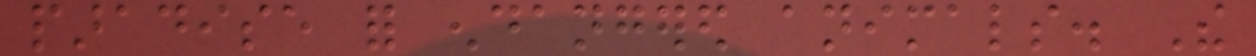paradise for endangered animals. The
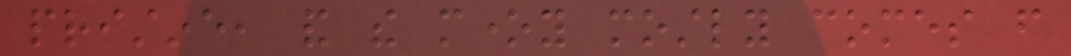pristine, and the money mostly comes from
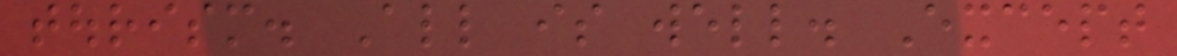tourism. All is well. Except
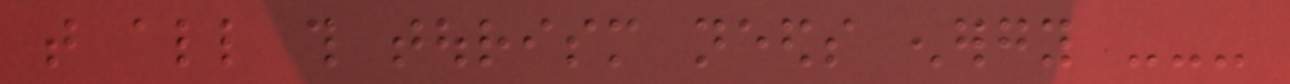that all this tourism needs energy ---
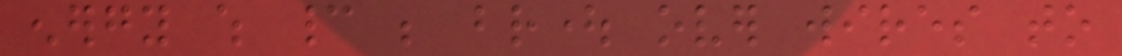energy which cannot be brought over wires to
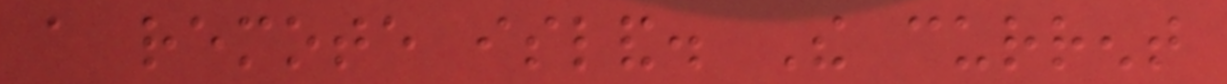a remote island. The current
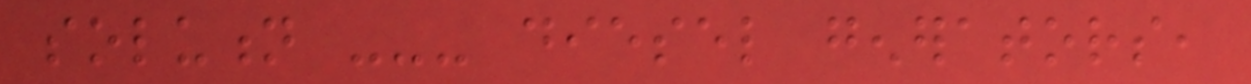solution --- diesel generators,
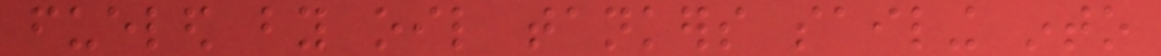fueled by oil tankers sailing into
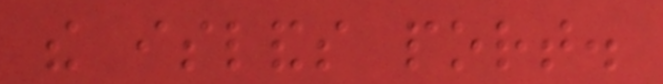the islands port.
